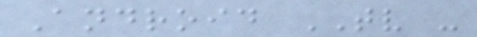Android TV -
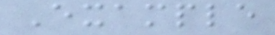Example
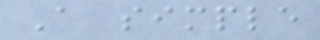A simple
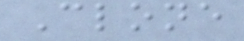Clone
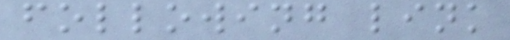following link
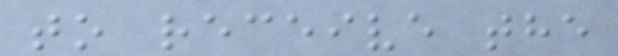to receive the
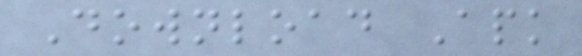Download Apk
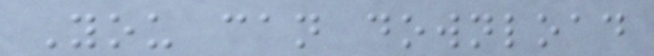You can download
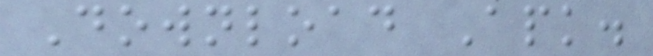Download Apk.
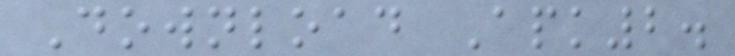Download Apk2.
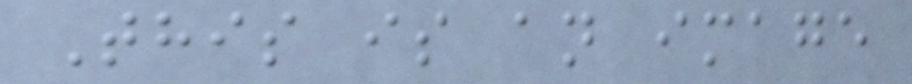This is an image
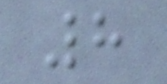8
